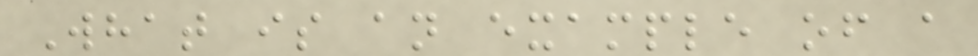What is an example of a
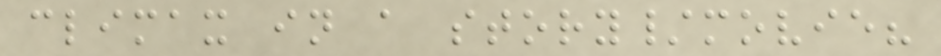climax in a story/movie?
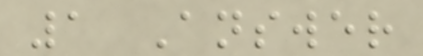1 Answer
